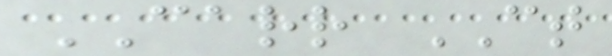CARR CT
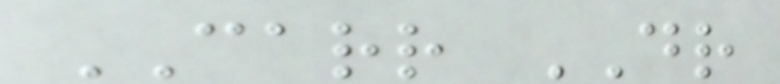CARR DR
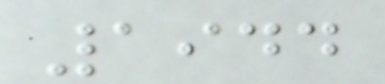1944
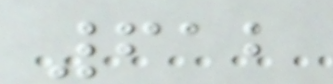612
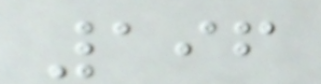196
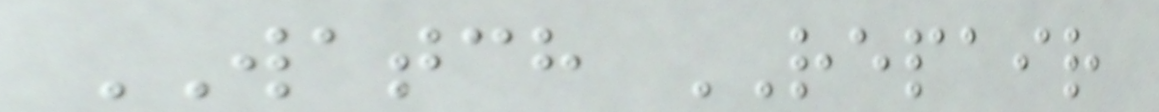WATCH REPAIR
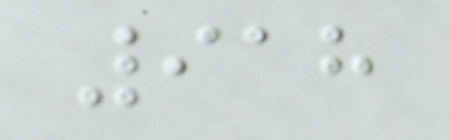918
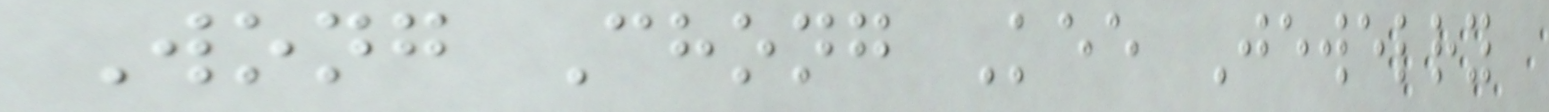Wong Chong Kee Jewelry
